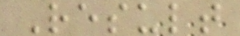Result
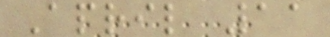April 11
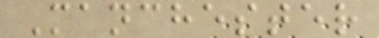Manchester
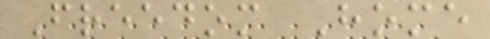Freedom Home
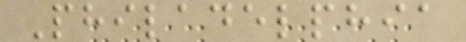Philadelphia
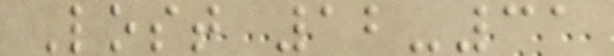Lost 12-31
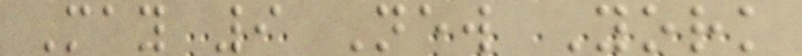May 9 New York
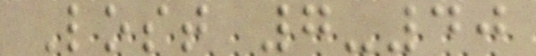Lost 7-40
